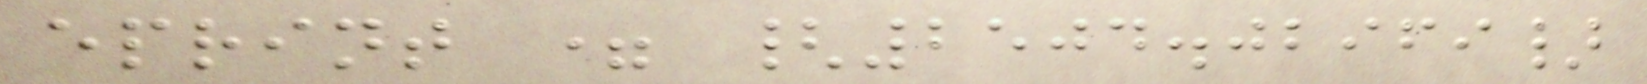eprint = {2504.02969}
